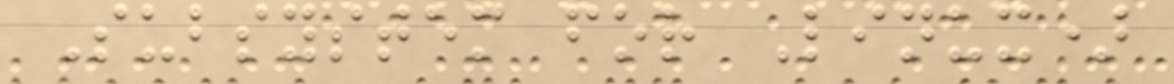Subsystem for Linux)
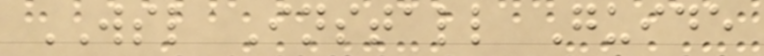WSL Install Guide
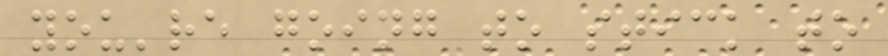you're going to stick to
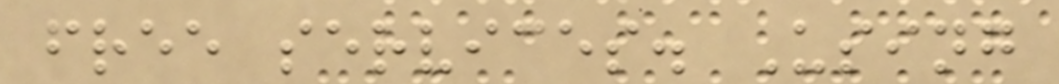free services. Using
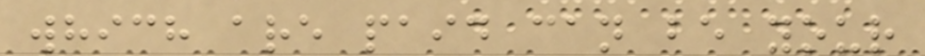which are paid can be your
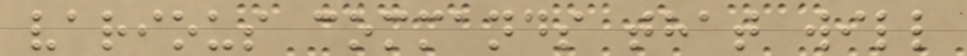various commands that will
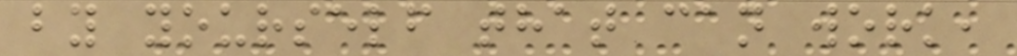by yourself that can work,
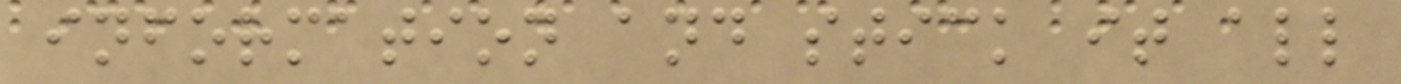information and stick it all
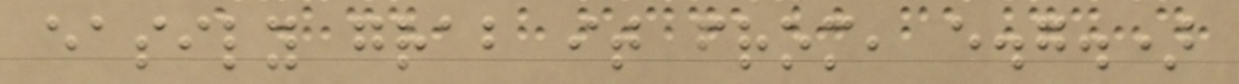easily grab it from, e.g.)
